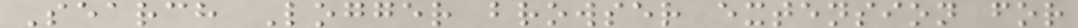Search Logger browser extension for
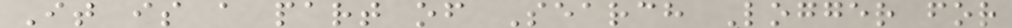It is a part of Search Logger for
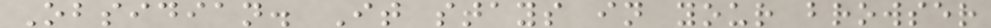Obsidian. It stays in your browser
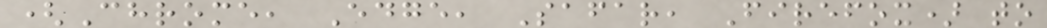(Chrome, Edge, Safar, Firefox) to
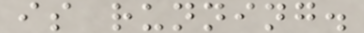is running.
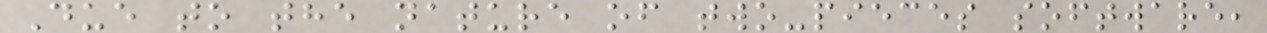Due to the nature of two-pieces software,
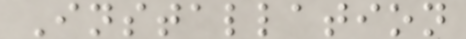Installation
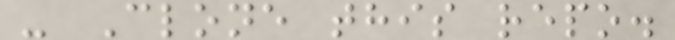- Clone this repo.
